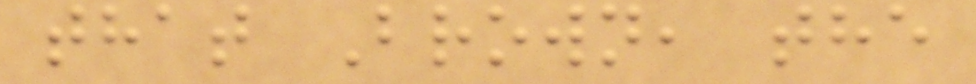that Brown, the
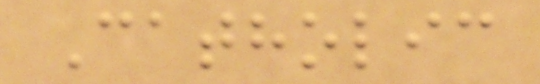Catholic
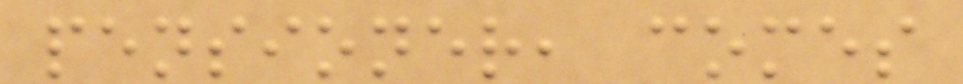pensioner, comes
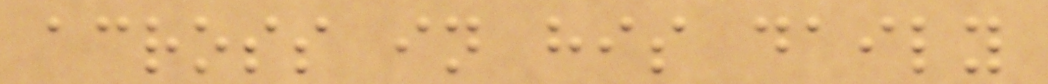across in his daily
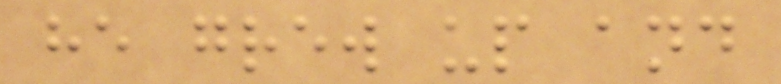he grew up and
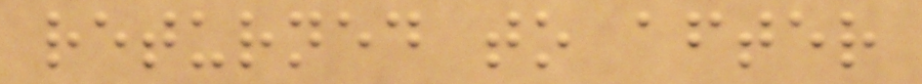returned to after
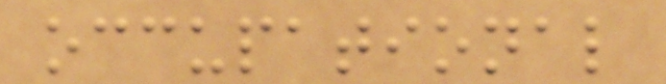occupational
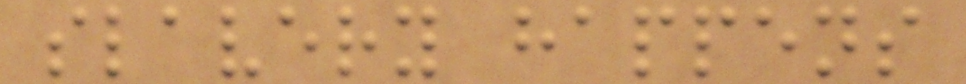slavery happens
